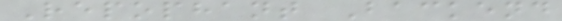Repophant Backend
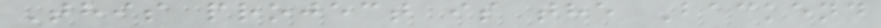This project is the Backend
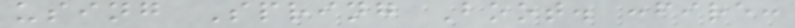using Spring Boot. :fire:
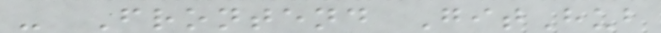- Frontend GitHub
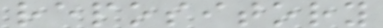repository
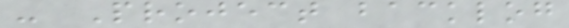- Project backlog
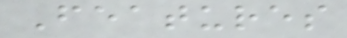Features
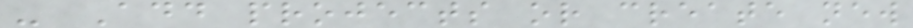- Add projects or create new
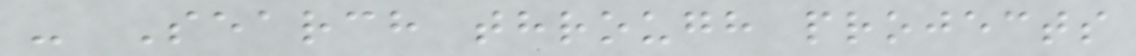- Search through projects
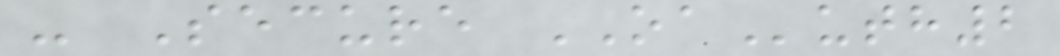- Secure OAuth2
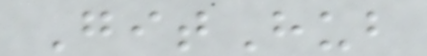GitHub
